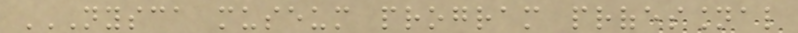NYSCA MUSEUM PROGRAM PROFESSIONAL
